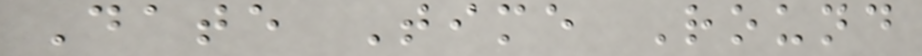Date Time Round
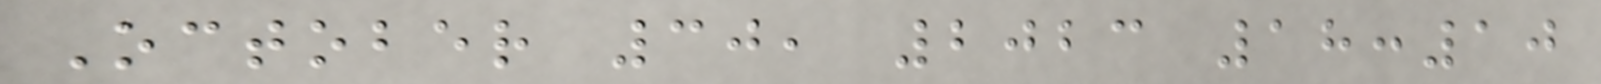October 30, 2023 18:10
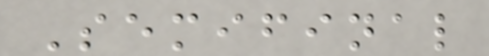Semifinal
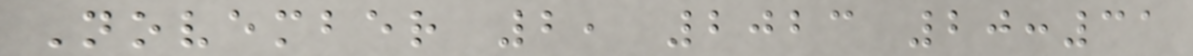November 2, 2023 20:31
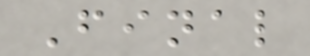Final
